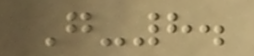G-8.
